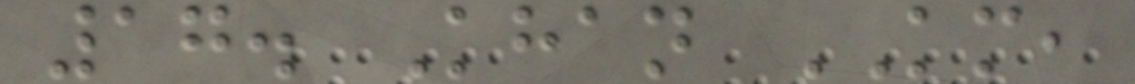17. Khan KM,
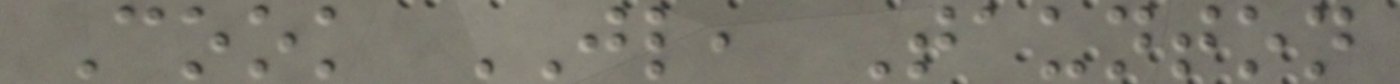Cook JL, Taunton
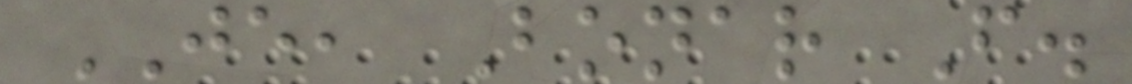JE, Bonar F.
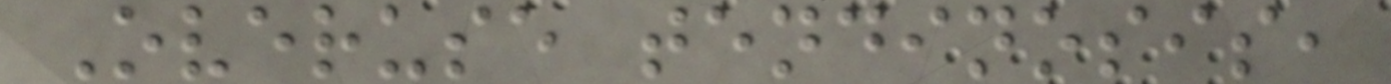Overuse tendinosis,
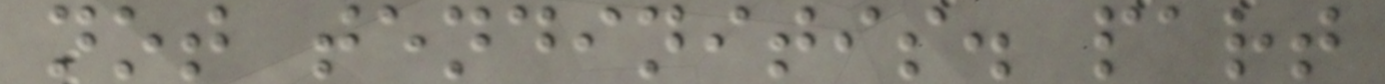not tendinitis. part
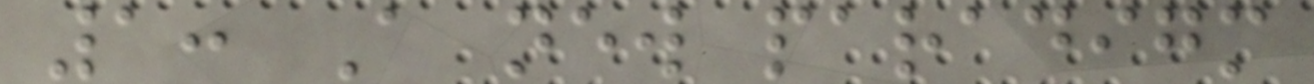1: A new paradigm
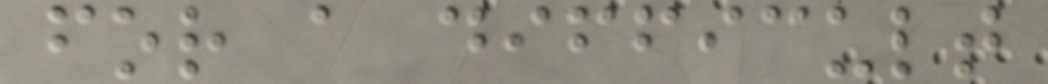for a difficult
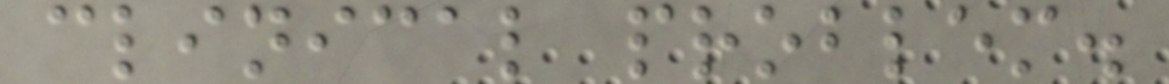clinical problem.
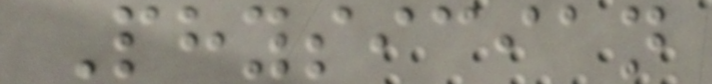Physician
